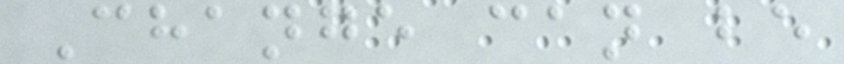Change can be
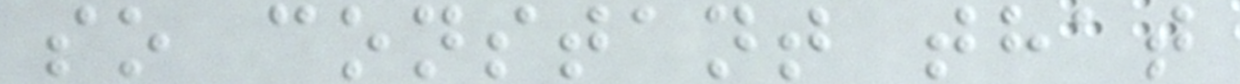so constant that
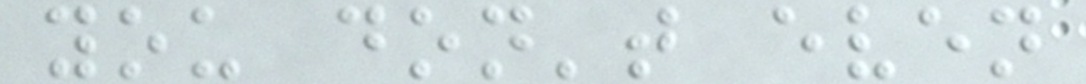you don't even
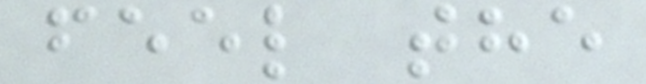feel the
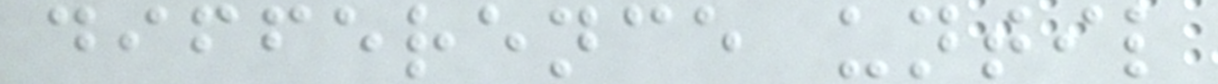difference until
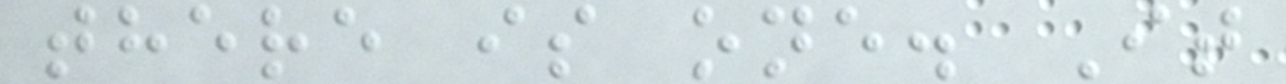there is one. It
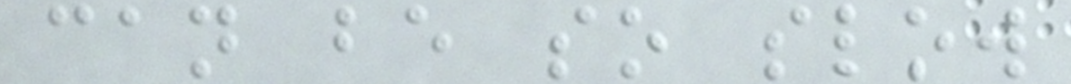can be so slow
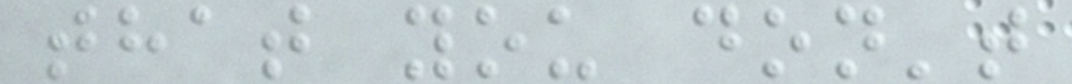that you don't
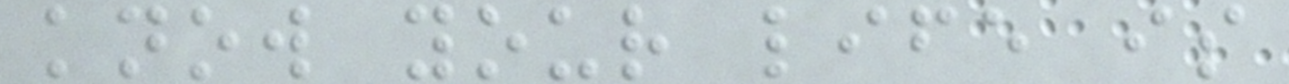know your life is
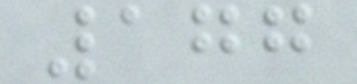177
